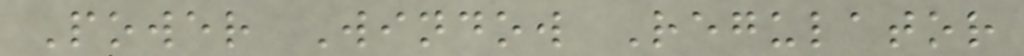Power Window Regulator
